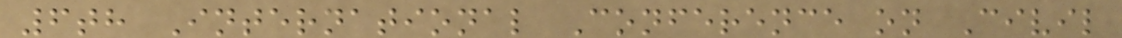6th International Conference on Civil
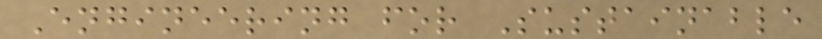Engineering for Sustainable
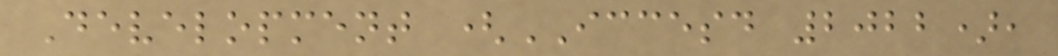Development (ICCESD 2022),
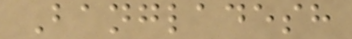Bangladesh
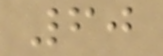60
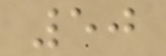50
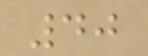40
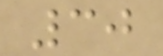30
